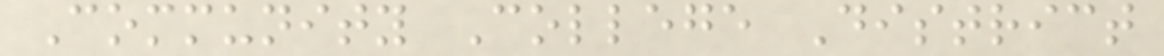Community College District
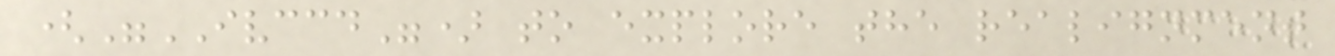("IVCCD") to explore the realignment
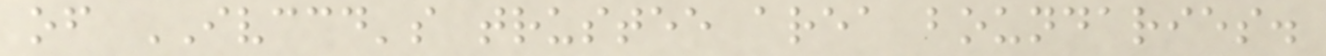of IVCCD's trustee area boundaries.
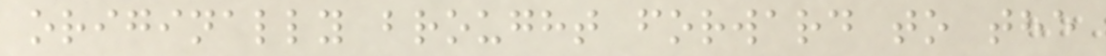originally brought forward to the
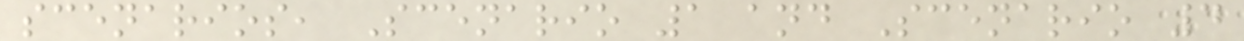scenarios, Scenario 1 and Scenario 4
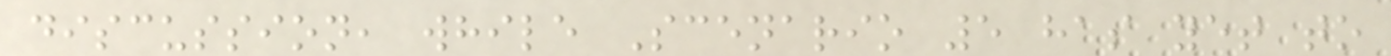discussion, while Scenario 5 has yet to
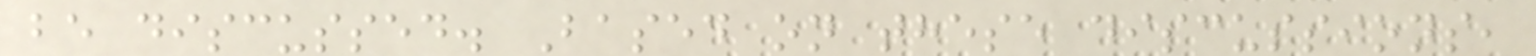be discussed. Based on these discussions,
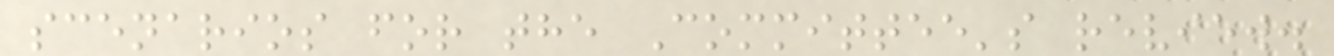scenarios for the Committee's review.
